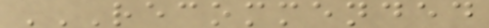RECOMMENDED
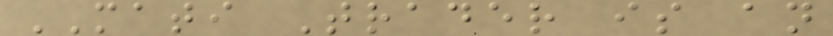MATI Trader is an
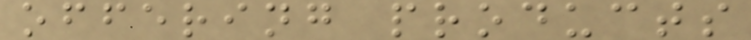offering products
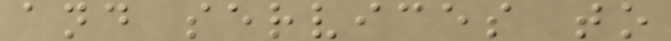and services to
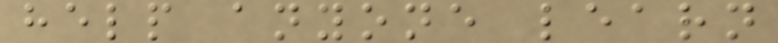help anyone learn
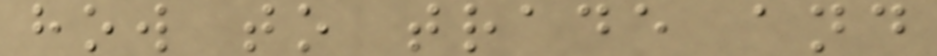how to trade and
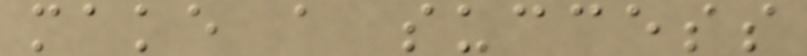make a success
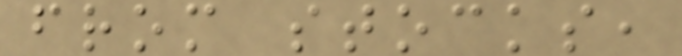from stocks,
